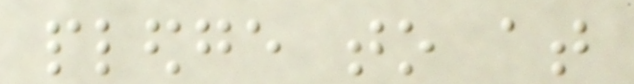pledge to at
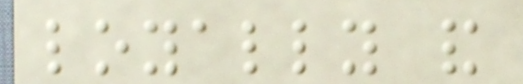loyally and
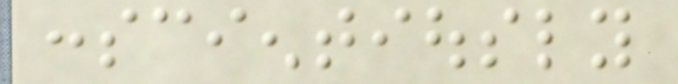conscientiously
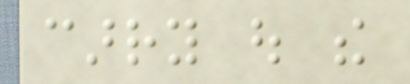carry out the
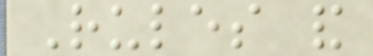Rules and
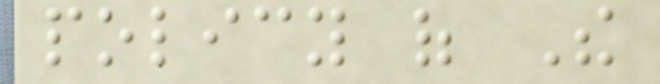policy of The
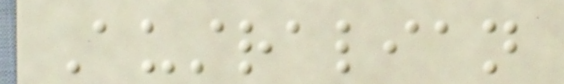Australian
